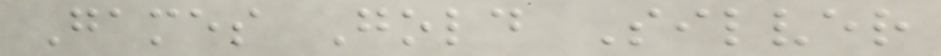Games Gold Silver
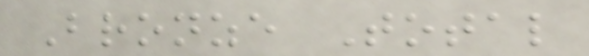Bronze Total
